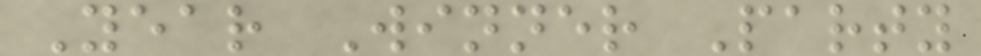Year Winner Party
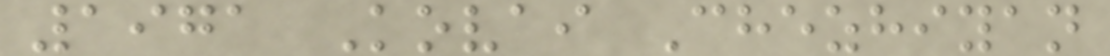1971 Kovai Chezhiyan
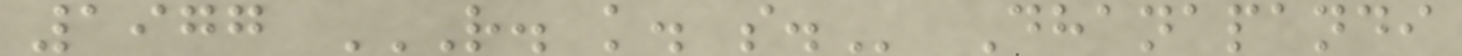1977 R. K. S. Dhanapandi
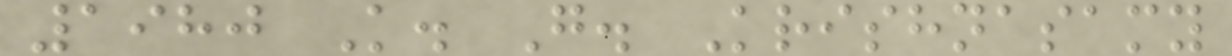1980 K. G. Krishnasamy
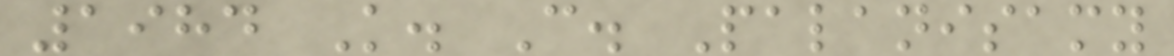1984 K. C. Palanisamy
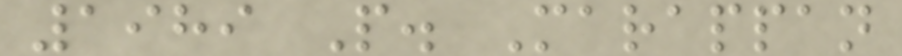1989 P. Marappan
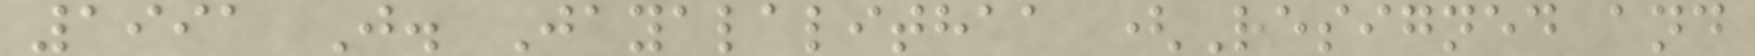1991 J. Jayalalithaa (Resigned and
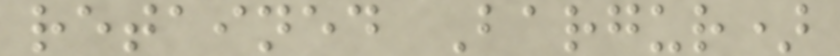retained Bargur)
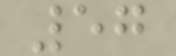57
